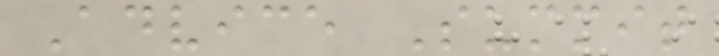Advice Summit
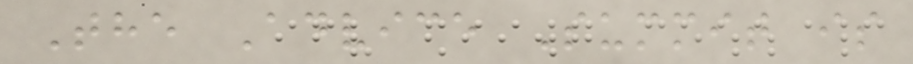The Advice Summit is
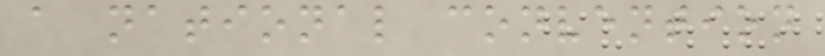a national convention
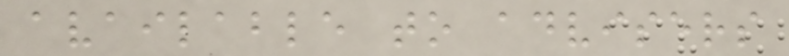available to advisers
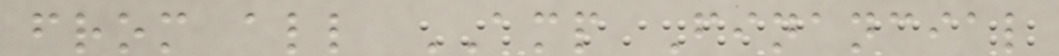from all AMP Financial
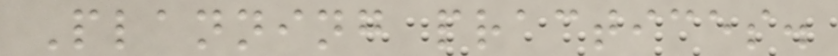Planning practices.
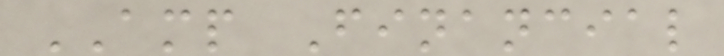AMP Financial
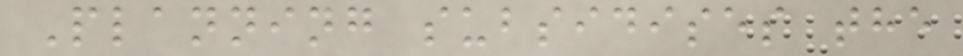Planning subsidises the
